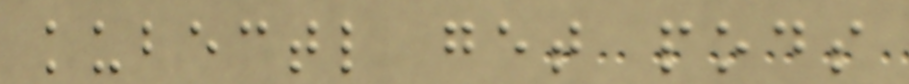kubectl get pods
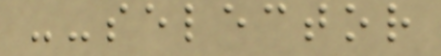--selector
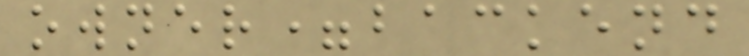owner=backend
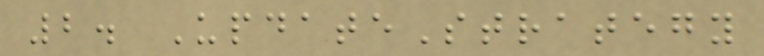2. UpdateStrategy
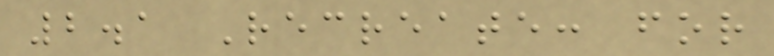2.1 Recreate: for
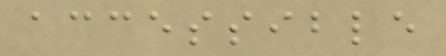accessible
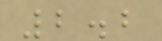2.2
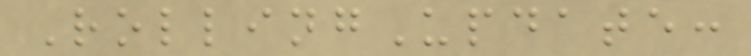RollingUpdate:
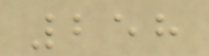258
